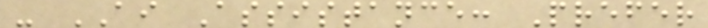- AI Assistance: Prefer
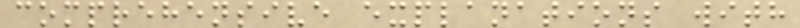comprehensive explanations with
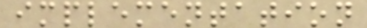implementation
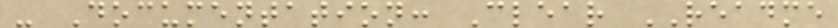- Documentation: Clear README
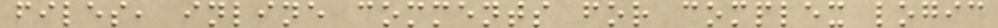files, inline comments for complex logic
